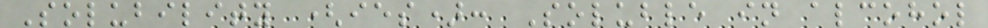Solubility (ies): Soluble in alcohol
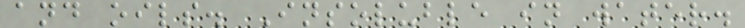and oils. Insoluble in water.
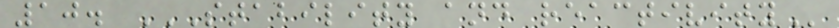10. STABILITY AND REACTIVITY
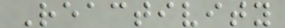Reactivity
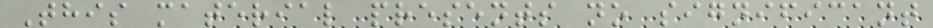This material presents no significant
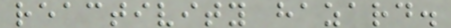reactivity hazard.
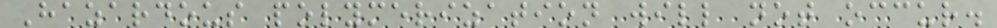Hazardous polymerization will not occur.
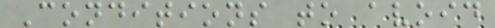Conditions to avoid
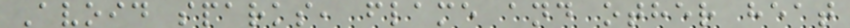Avoid sparks, flame and other heat
